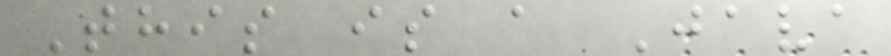This is a Java
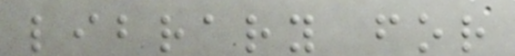library for
